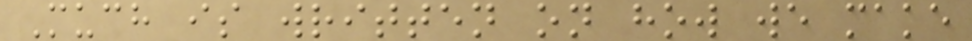Much is written on how we make
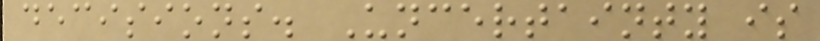decisions. Uncertainty is
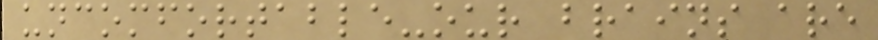uncomfortable-our brains are
